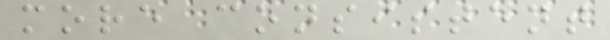more consistent
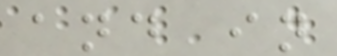and in
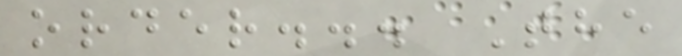order... The
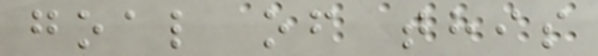goal of this
